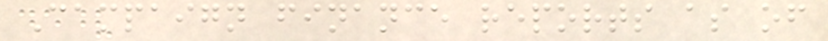Campaign finance reports as of
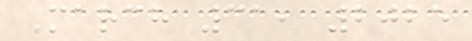March 31, 2025
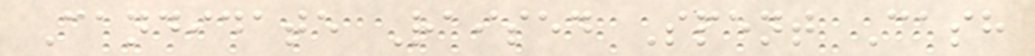Candidate Raised Spent Cash
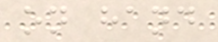on hand
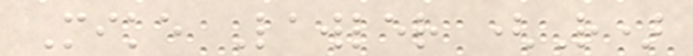Mike Lawler (R)
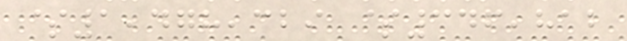$1,478,329 $346,812
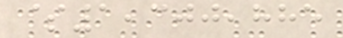$1,300,885
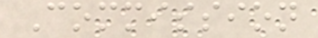Commission
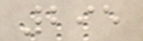295
